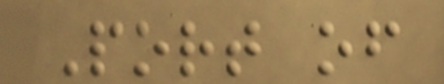Port of
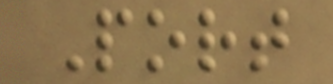Port
